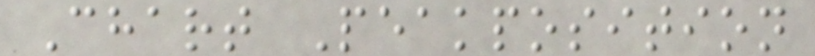Chart Peakposition
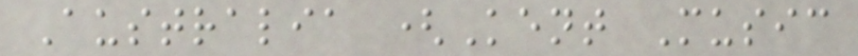Australia (Kent Music
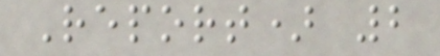Report) 2
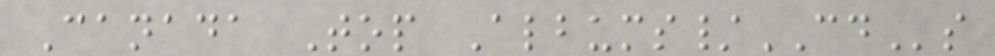Canada Top Albums/CDs
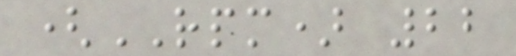(RPM) 22
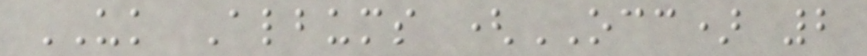UK Albums (OCC) 2
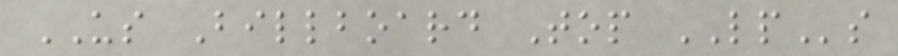US Billboard Top LPs
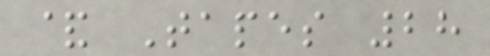& Tapes 28
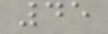45
